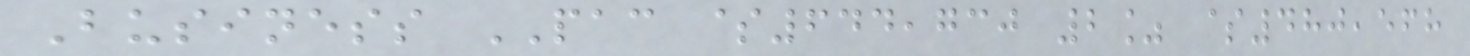Business PAC $644,730 2% $480,568
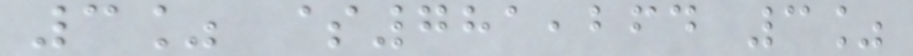3% $781,264 3%
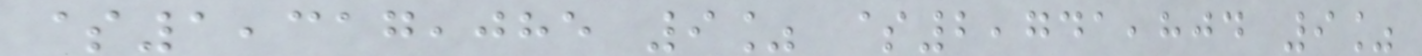$1,317,085 9% $2,741,804 9%
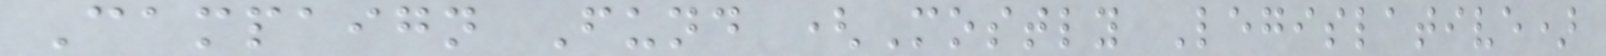Campaign Fund (Mostly Legislative)
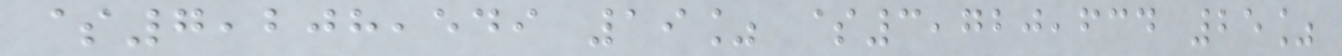$7,208,549 19% $3,720,634 25%
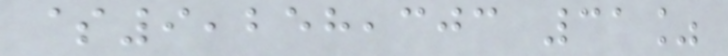$9,258,303 31%
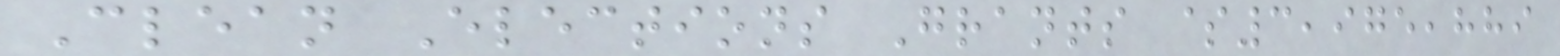Clean Elections Grants $3,975,889
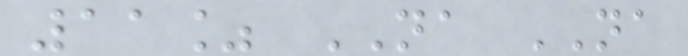11% NA NA
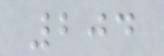204
